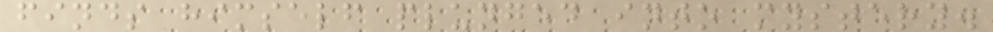finds himself plunged into mystery.
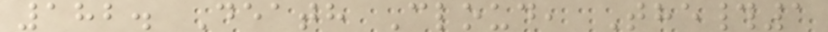182. Death Cloud, The#1
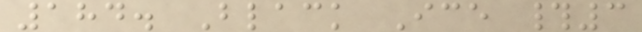184. Black Ice #3
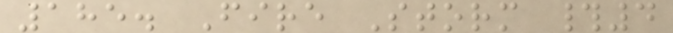185. Fire Storm #4
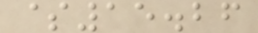$15.26
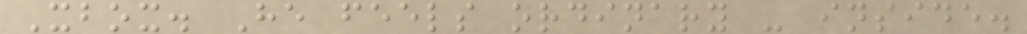Xbox. He feels ordinary - inside.
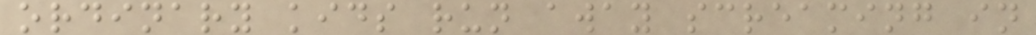ordinary kids run away screaming in
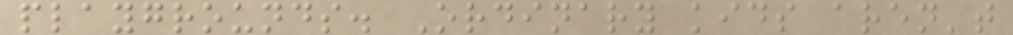playgrounds. Ordinary kids aren't
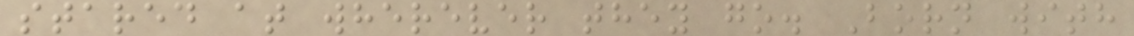stared at wherever they go. Born with
